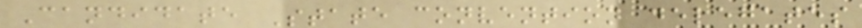Candidate State convention delegates
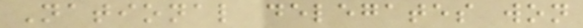National delegates won
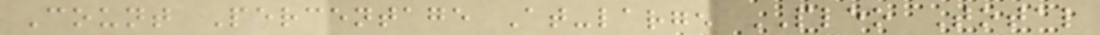Count Percentage At-large PLEO Total
